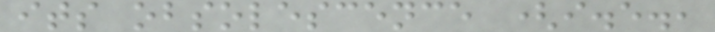its obsolescence (i.e.,
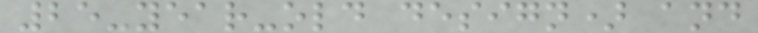25-year-old design) and
